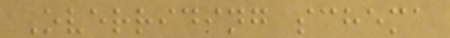Overriding schema
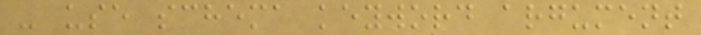- use schema keyword argument
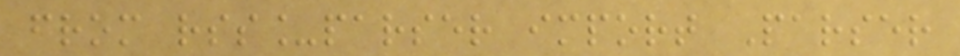from rss_parser import Parser
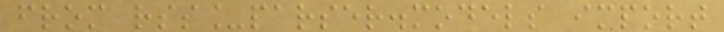from rss_parser.models import
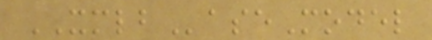XMLBaseModel
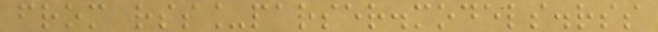from rss_parser.models.rss
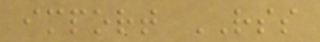import RSS
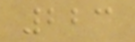223
